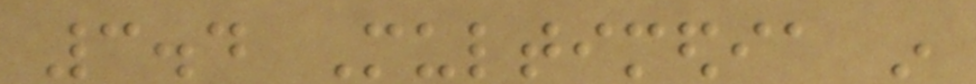3.4 Multimedia in
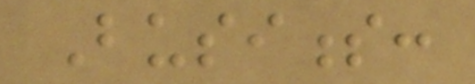Business:
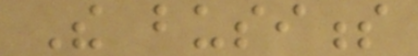The business
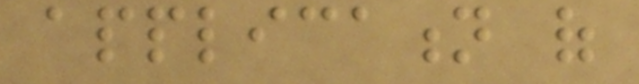application of
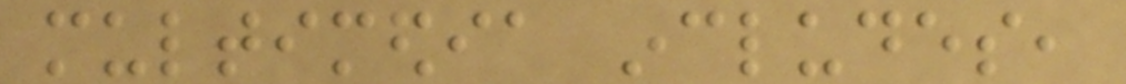multimedia includes,
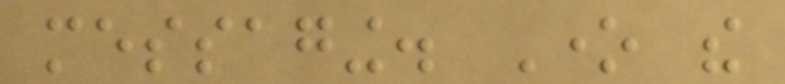messaging. One the
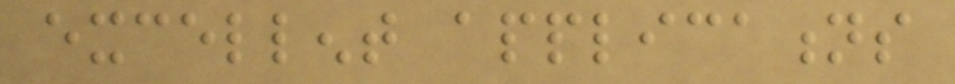excellent applications
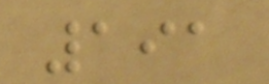191
